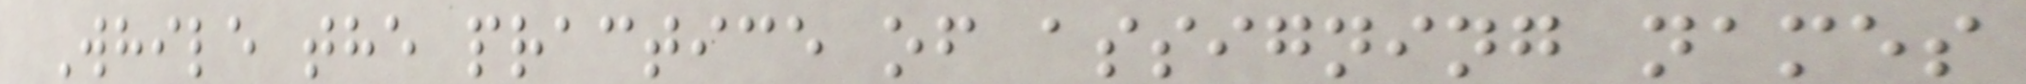While the practice of assigning names
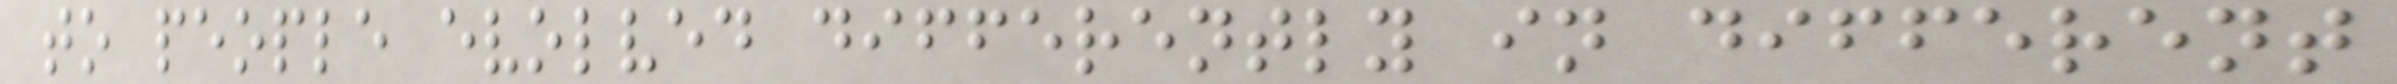to people evolved differently in different
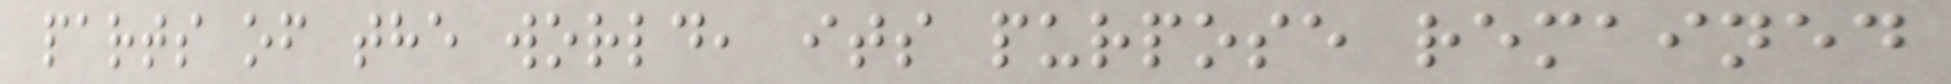parts of the world, its purpose remained
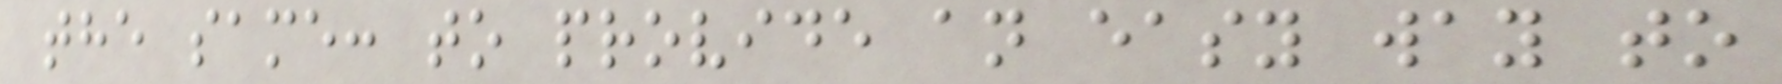the same: to provide an easy way to
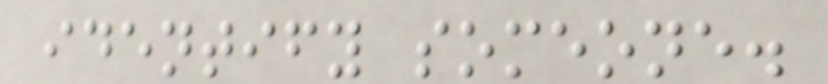identify someone.
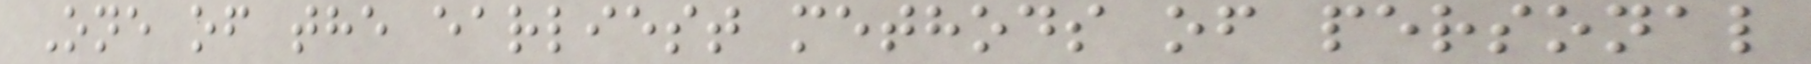One of the earliest methods of personal
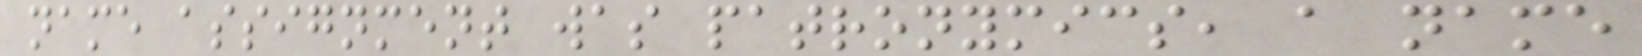name assignment was patronymics, a name
